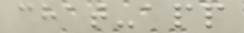chat-app
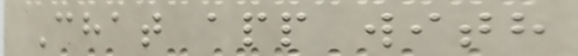Chat app with
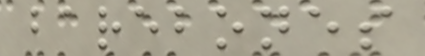barebones
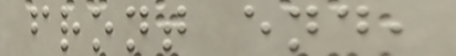front end,
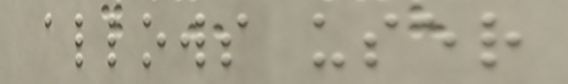allows user
